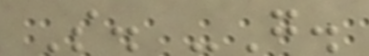S. -G.
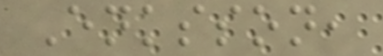Enksson,
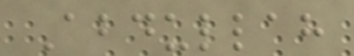Abdullah
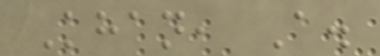Khan, A.
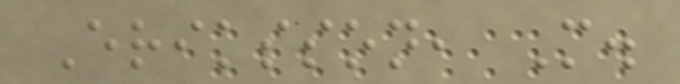Eriksson, M.
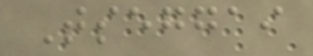Tseggai
